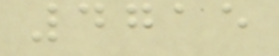4715
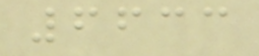6633
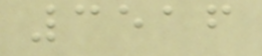3516
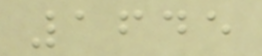1645
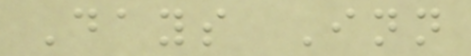Days Inn
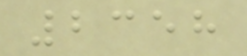2358
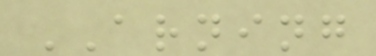ARNING
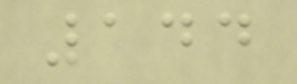144
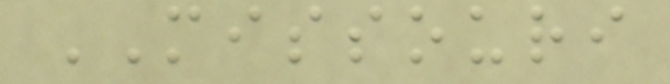MISSOURI
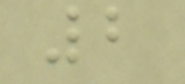2
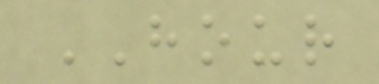HOUR
